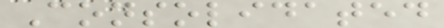Consolidated
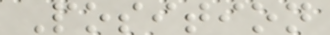Position
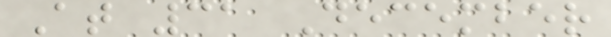At 31 December
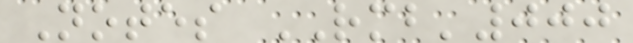Notes RMB'000
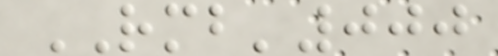RMB'000
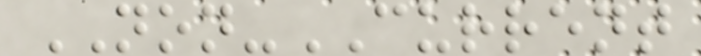NON-CURRENT
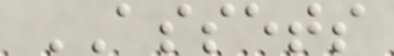ASSETS
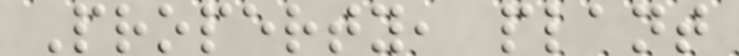Property, plant
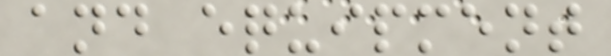and equipment
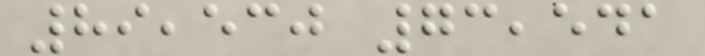89,530 73,541
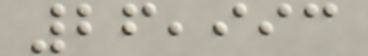26,993
